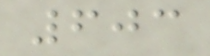603
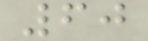60
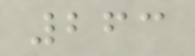263
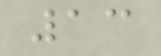13
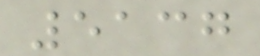5137
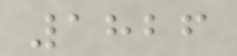1826
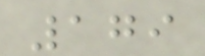179
